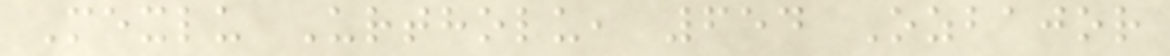Mexlu Urtholu, 654 Ozbajor
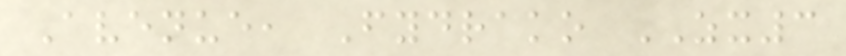Avenue, Fydrako ZX3
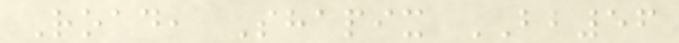Road, Shapix BB56
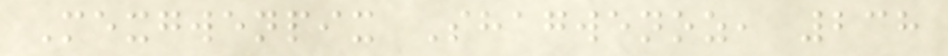Mexgwenpix Shagwenoz, 238
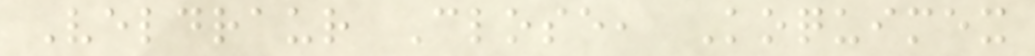Veldraur Close, Koquimex
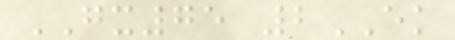GX75 2EK
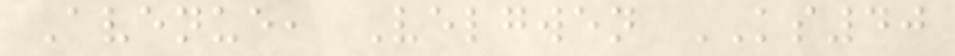Avenue, Velgwen KS40
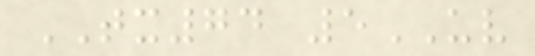TX74 5UV
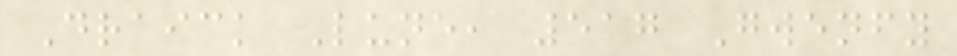Draick Lune, 517 Gwenfy
